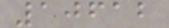10612
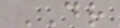DR
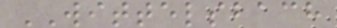WITTELSBACH
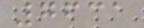7631
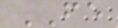FE
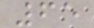65
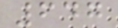647
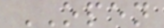OPEN
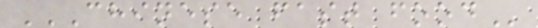CHINESE FAST FOOD
